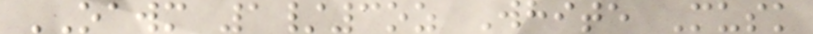OAWM 1/3oz White Musk
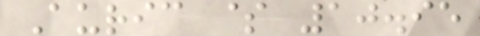Auric $ 10.95
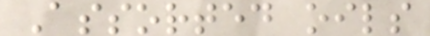Assorted oils
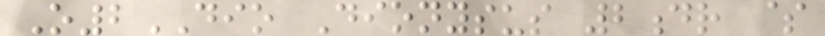O2DIO Dionysus 2dr $
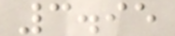3.95
